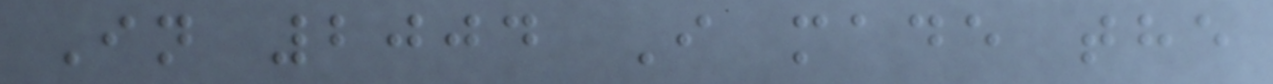In 2004 I made the
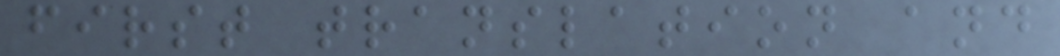first translation and
